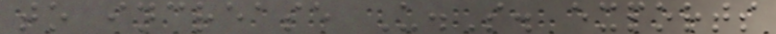to increase U.S. exports
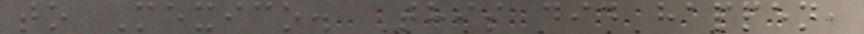to Mexico. This did happen,
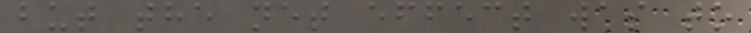but the net effect was to
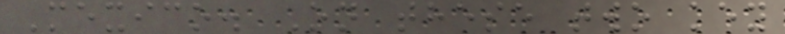Mexico. On these two key
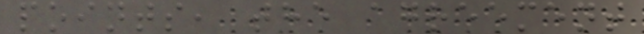points, the agreement
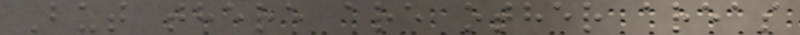But there are other areas
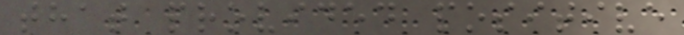that provided positive
